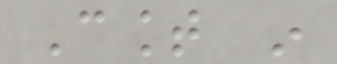Count in
